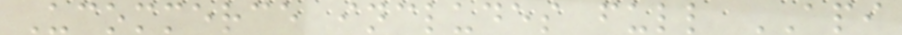Ucommerce includes full API
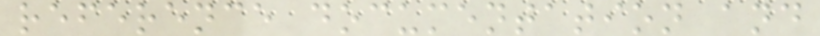reference documentation and
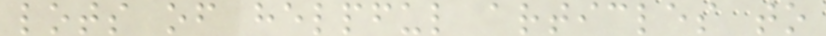lots of helpful articles to
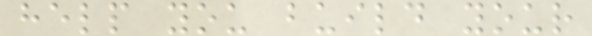help you build your
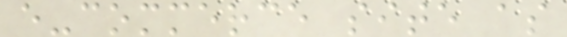e-commerce site as
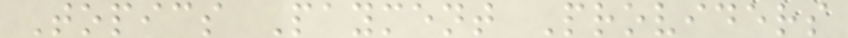Topics Payment Providers
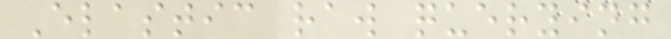Elastic raw querying
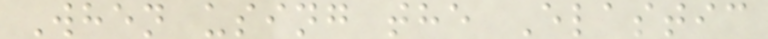When using the Elastic
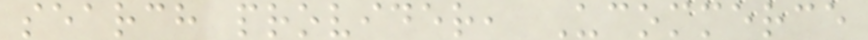search provider, Ucommerce
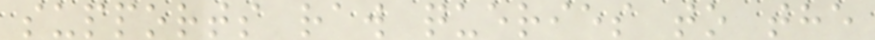supports raw queries to the
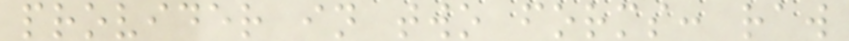provider in two forms: raw
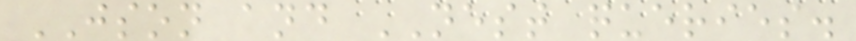JSON and NEST queries.
